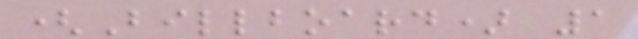(Billboard) 1
